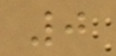0
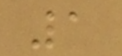1
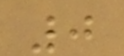0
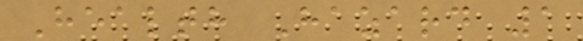Health Hazard 1
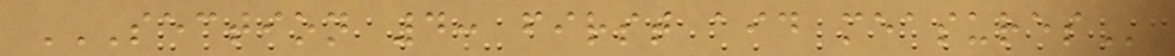SECTION 4: FIRST AID MEASURES
